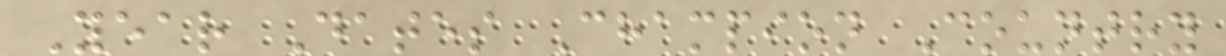Year Dates Champion Country
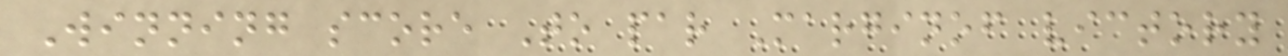Winning score To par Marginof victory
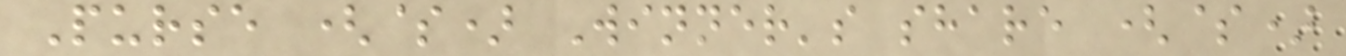Purse ($) Winner's share ($)
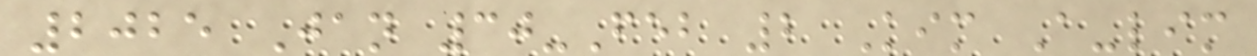2025 Jan 30-Feb 2 Kim A-lim
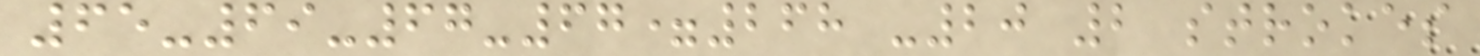65-69-67-67=268 -20 2 strokes
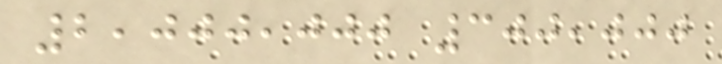2,000,000 300,000
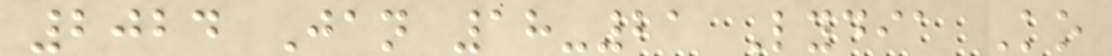2024 Jan 18-21 Lydia Ko
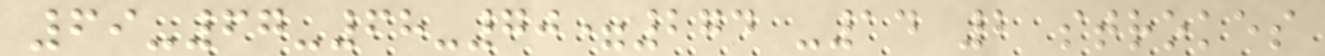69-67-68-70=274 -14 2 strokes
